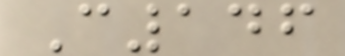C146
